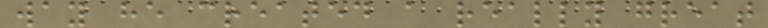way he created a really great
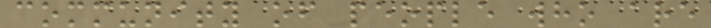community of people who are
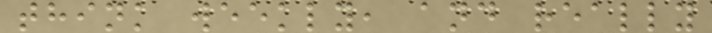think weekly, and really
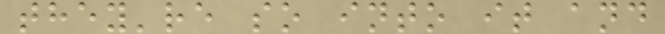they're so into it and
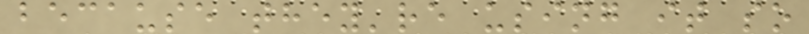because they're using it so
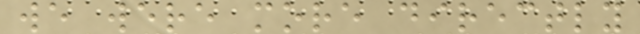we were more directly
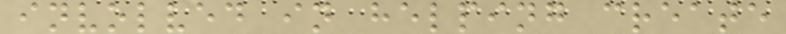involved in helping create
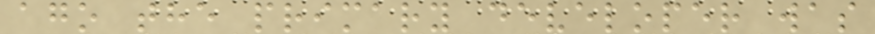ago the primary developer was
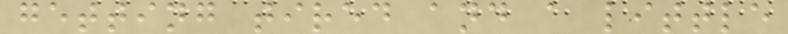getting tired and a little
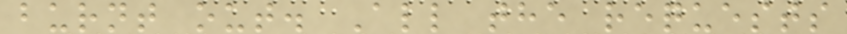burnt out. All the requests
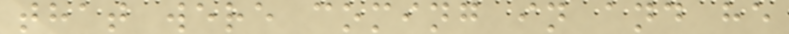that were coming in and he
